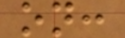on:
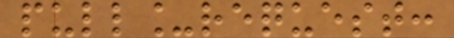pull_request:
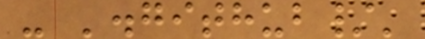- '.github/'
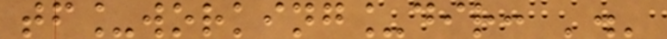tf_working_dir: '.'
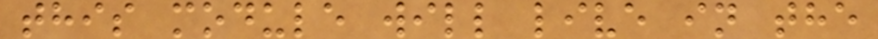this module will live in the
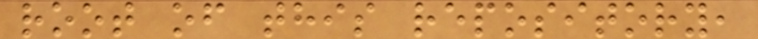root of this repository,
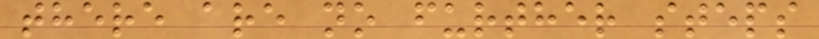there are no further steps
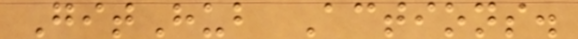GitHub Actions.
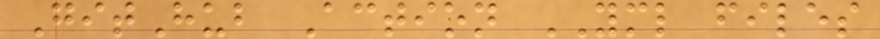GitHub Action YML files
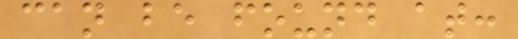can be found at:
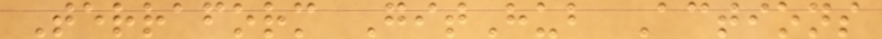Terraform GitHub Actions
